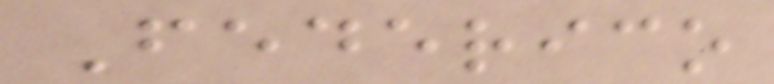Federico
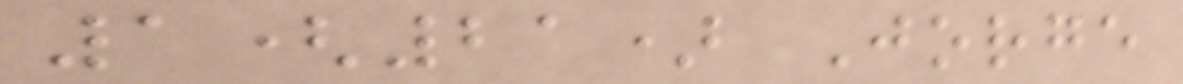1(21) Jorge
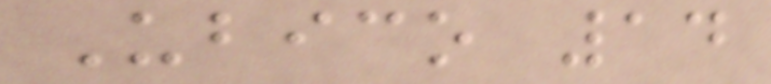Ubico 14
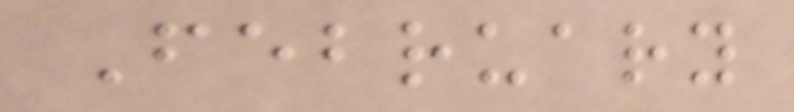February
